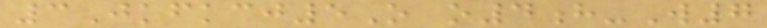3Jkfkcj5O o4h-W7
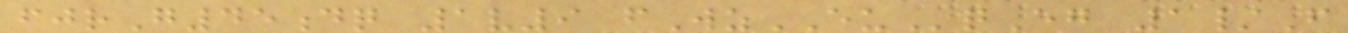fjrG45dq 1v9 fWzEUqEg 1/F
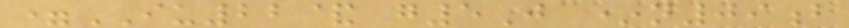=IU22& g5J *n09b
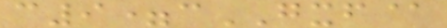c9=cGXF@
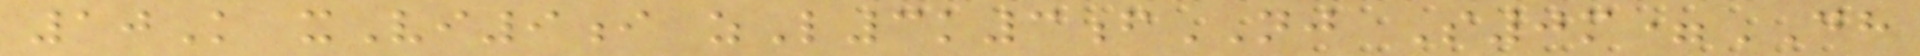10K xVi9i zL3k3fNJ S0m=DH
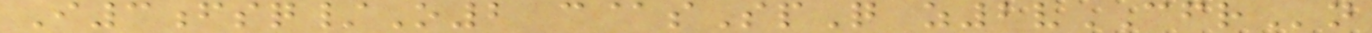I3fsq/O2 c@sSpQ z2vCFRn
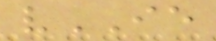vIE
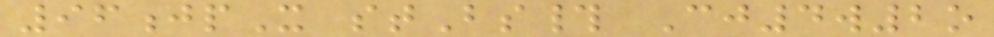96jpX stBs# Cj4w2o
